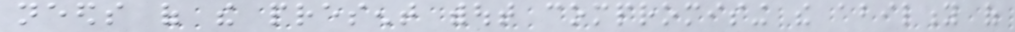needs of the present without compromising the ability of
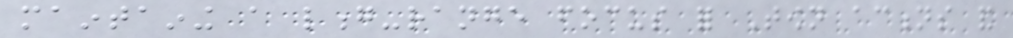maintaining a long-range focus for Town actions and
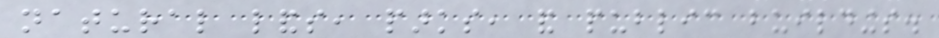natural lands, parks, and public buildings.
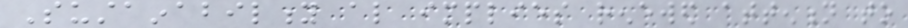Sustainability also implies renewed attention to
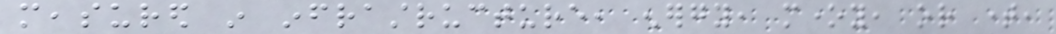measured in infrastructure, energy, money, or time,
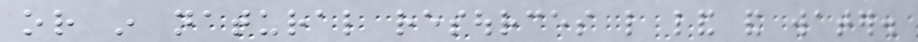or in natural resources like land and water.
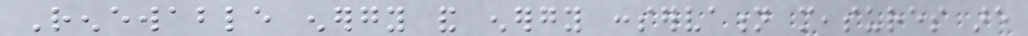Renewable energy and energy conservation measures are
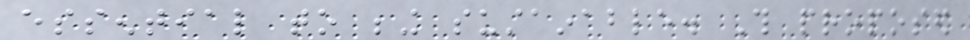essential to being sustainable. This proposed
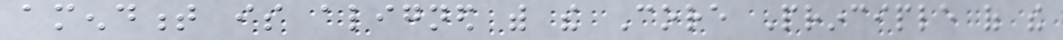amendment is aligned with the Core Principle of the
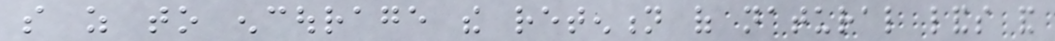so as to encourage the retention of natural lands and
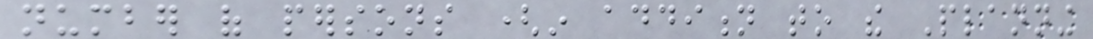number of persons (in addition to the Planning
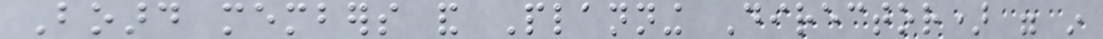Board members and Planning Director) were in
